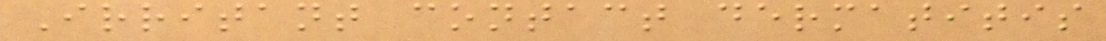Irritant contact dermatitis
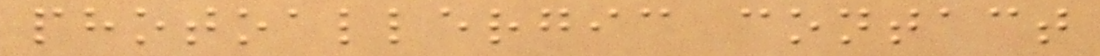photoallergic contact
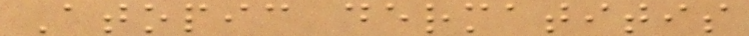Atopic dermatitis
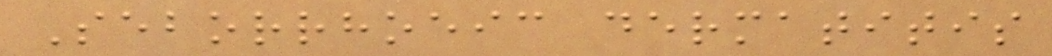Seborrhoeic dermatitis
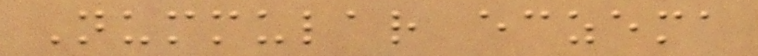Nummular eczema
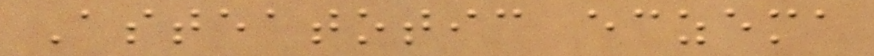Asteatotic eczema
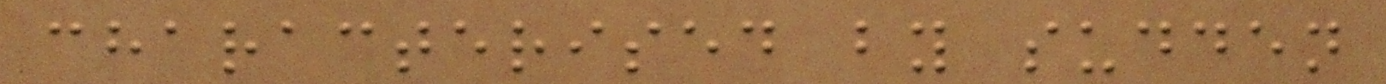characterised by sudden
